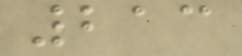213
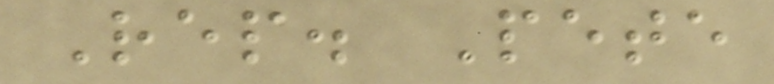Rep. Pete
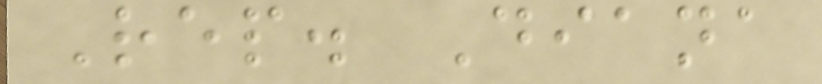Rep. Diana
